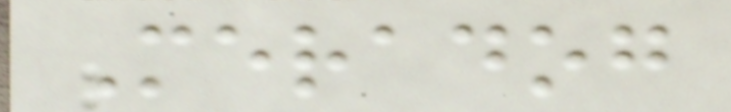Meradog
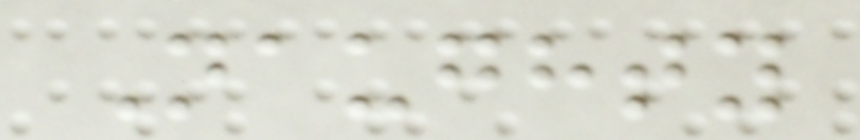Naughty
